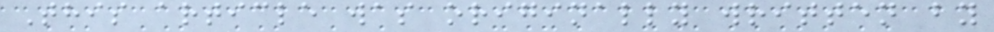This article was originally written by
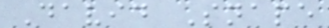David Snape
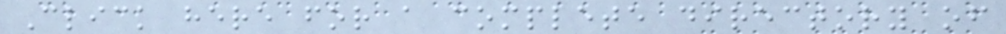Click here for a complete directory of
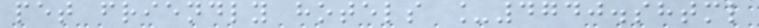pet friendly hotels _4740.shtml
